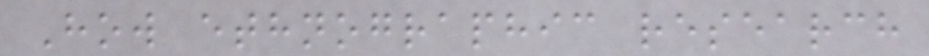How ethnographic research
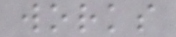works
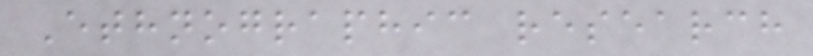Ethnographic research
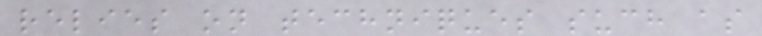relies on techniques such as
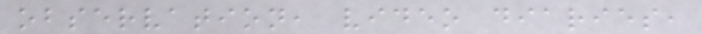observation, video diaries,
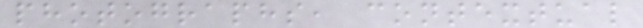photographs, contextual
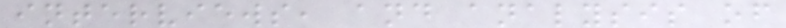interviews, and analysis of
